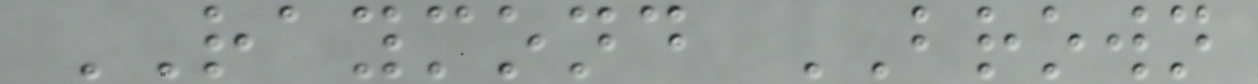RAYMOND BROWN
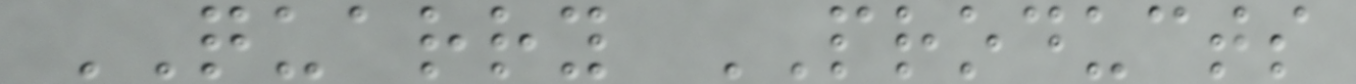QUARRY PRODUCTS
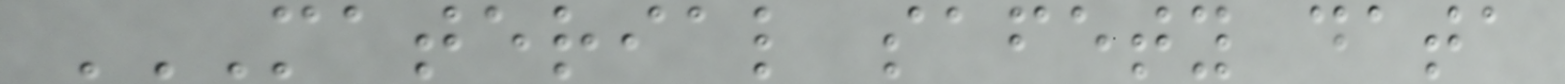MATERIAL SAFETY DATA
